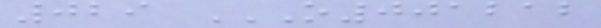029 O001212
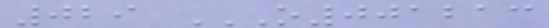029 O001213
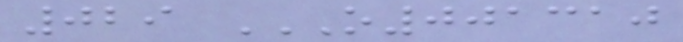029 O001310
